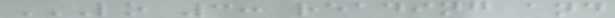LO 3: READING AND
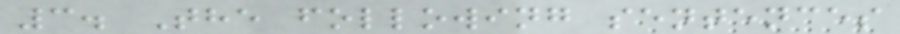3. The following sentences
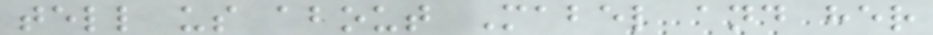tell us about Mabel and her
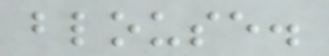blouse.
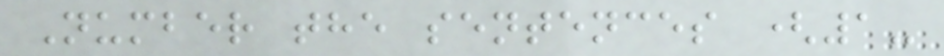Number the sentences (1-
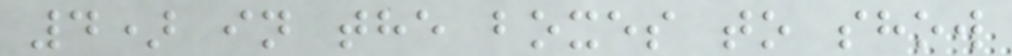4) in the boxes to show
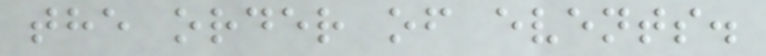the order of events.
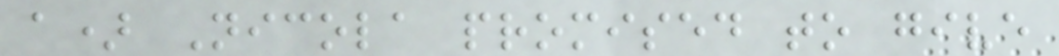a) Nicola promised to give
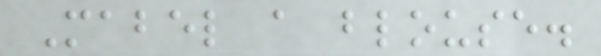Mabel a blouse.
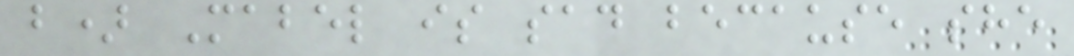b) Mabel is sad because she
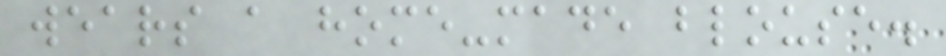wears a home-made blouse.
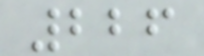226
